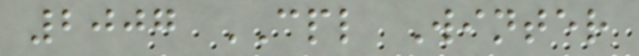2007 CPL Winter
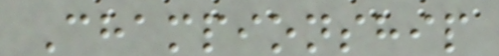Championship
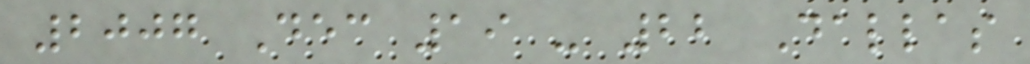2007 Dec 19 - 22 Dallas
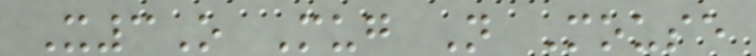X3O Mug N Mouse
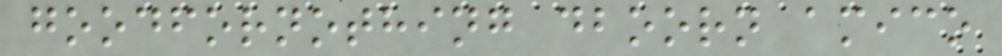goodfornothing dboorn amico
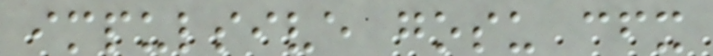impulsive gosu cfx
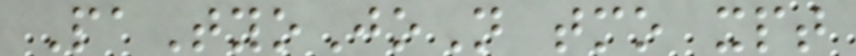PaTyoJoN tmo xpt
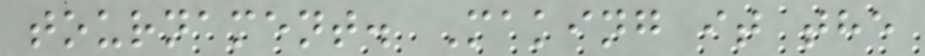tournament. Making it the
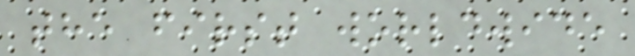the first worldwide
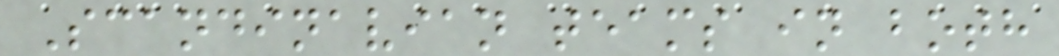Scandinavian teams in both
